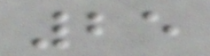25
